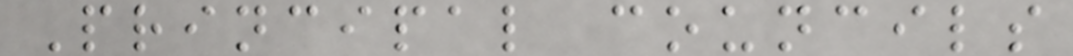Principal councils
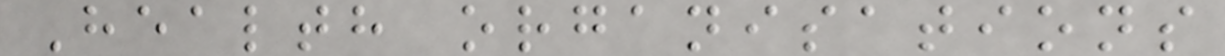Health organisations
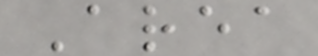Area
